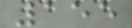155
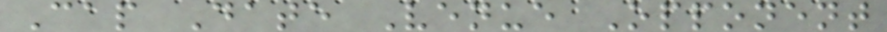Cap Date Venue Opponent
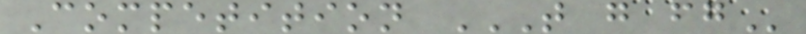Competition T G FG
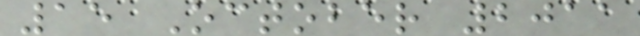15 October 2011
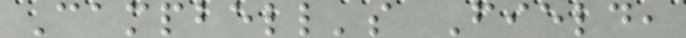Campbell's Field,
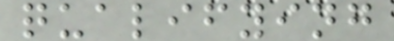qualifying
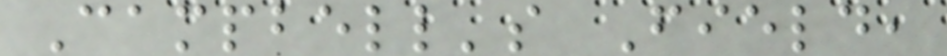Campbell's Field,
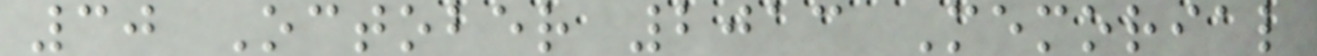30 October 2013 Memorial
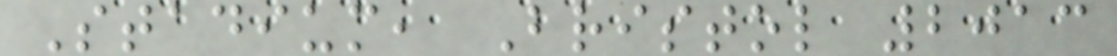Stadium, Bristol 2013
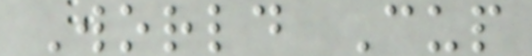World Cup
